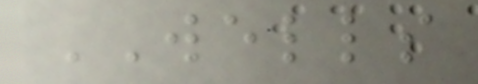WELLS
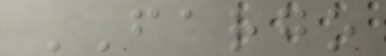FARGO
